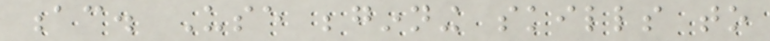ac. Use beginning skills to
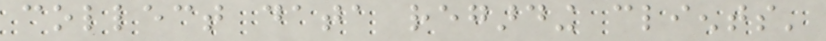collect data regarding clients'
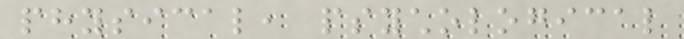physical, psychological
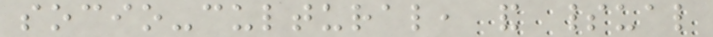socio-cultural, and spiritual
